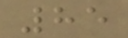85
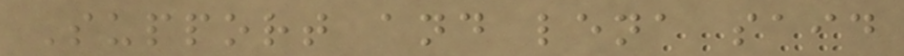Support and lena said
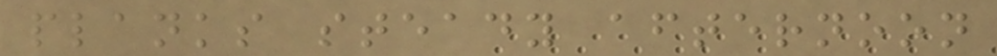planks steady afternoon
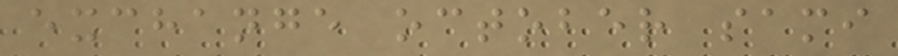exchange october sami
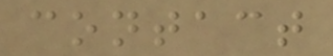contact
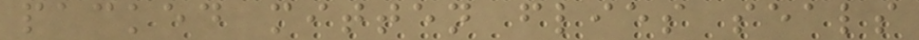packed mitten flies seals
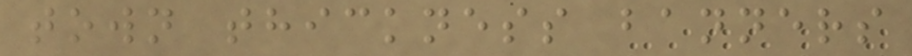town thickness banners
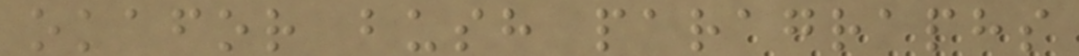okafor bush paragraphs
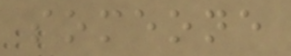someone
